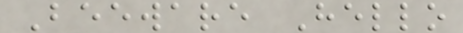Beeware Hello
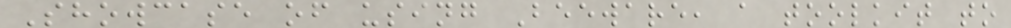Showcase of using Beeware, a toolkit to
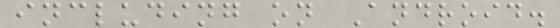including on Android.
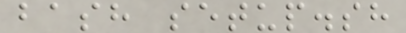bash setup.sh
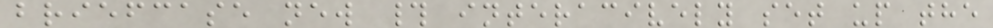briefcase new # interacively set up the
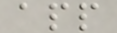app
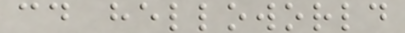cd helloworld
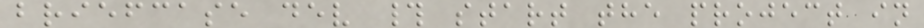briefcase dev # start the project in
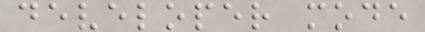developer mode
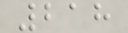218
